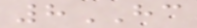8HC
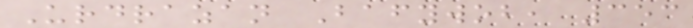Urdrazan Bafywob, 353
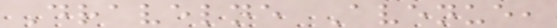Dravelne Avenue,
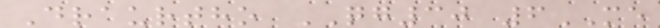Draurtho QG30 6ME
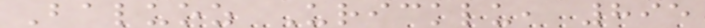Baluoz Uricklu, 895
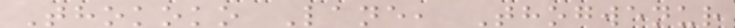Thokoko Lane, Thogwenur
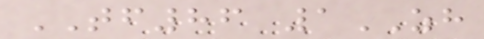TF86 1ZH
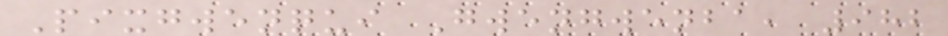Pixgwenqui Gwengwenba, 982
